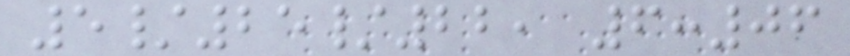5/25/22, 6:06
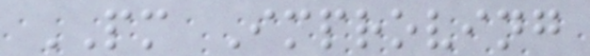PM Improving
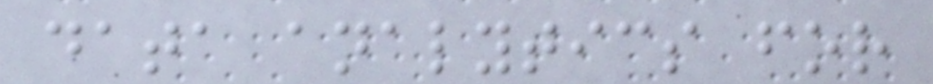data analytics for
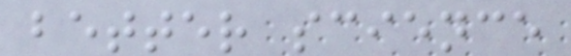better science
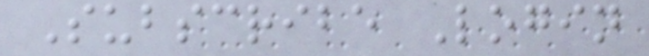Subscribe Login
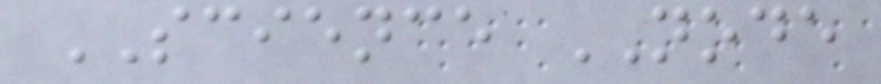SCIENCE NODE
